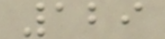129
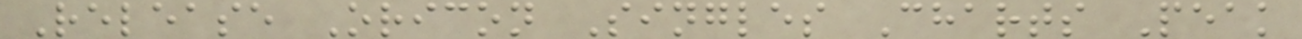Release Oricon Singles Charts Peak
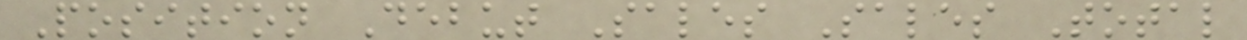Position Debut Sales Sales Total
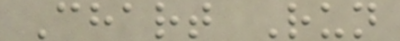Chart Run
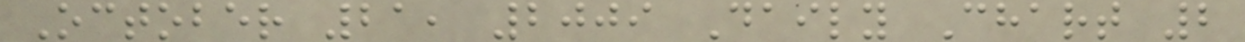October 21, 2009 Daily Chart 2
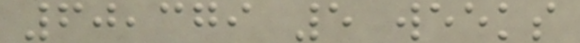60,379 5 weeks
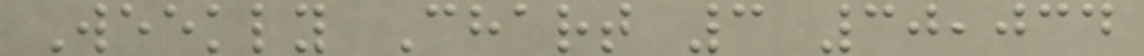Weekly Chart 3 30,034
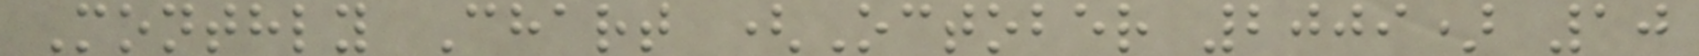Monthly Chart (October 2009) 10
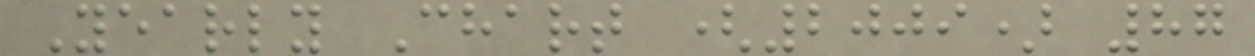Yearly Chart (2009) 87
